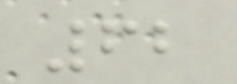62
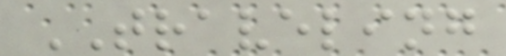TRAVELING
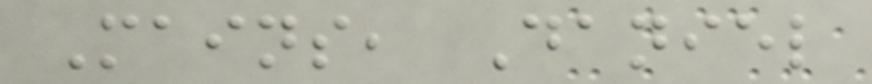Mains, Daniel
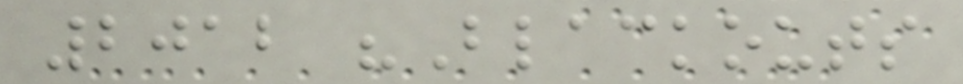2012 "Blackouts
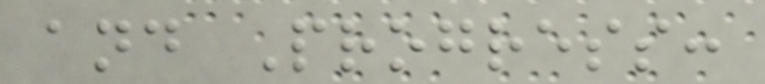and Progress:
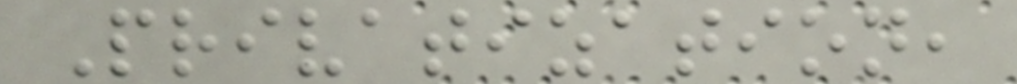Privatization,
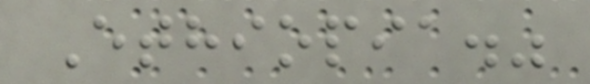Ethiopia."
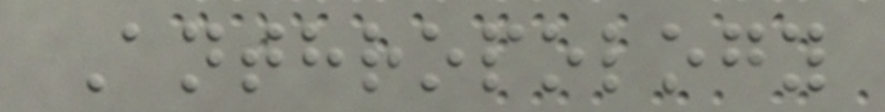Anthropology
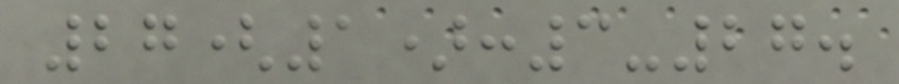27(1):3-27.
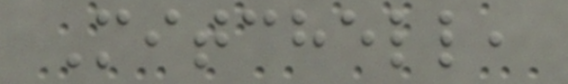Mitchell,
